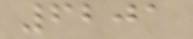6201
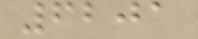6201
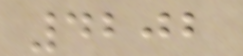4202
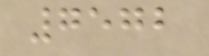7572
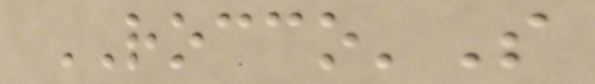ROCCO'S
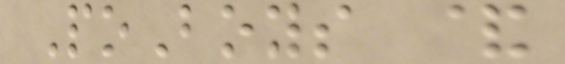PoBoys &
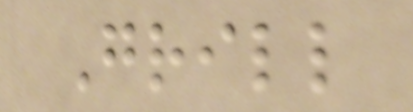Grill
